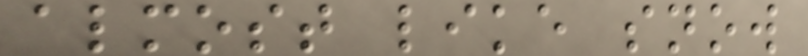almost like snow
